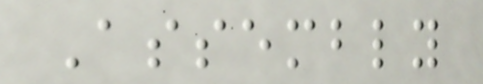Assembly
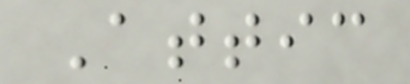Attic
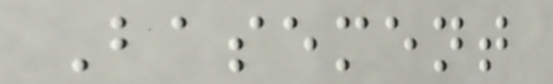Basement
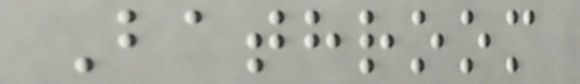Bathroom
